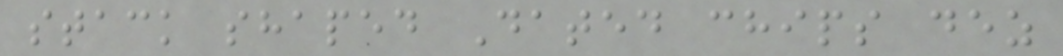stack shaped Dated chips dez
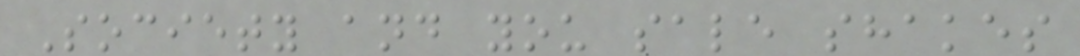Society and you sale shakes
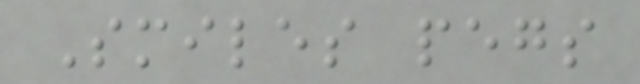Smiles pegs
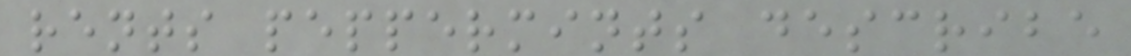rents peppermints describe
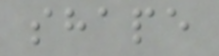shape
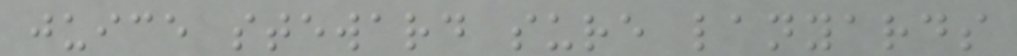juice steward sure lanyards
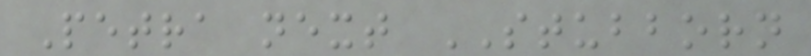Petra next STUBBORN
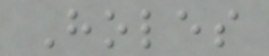Holes
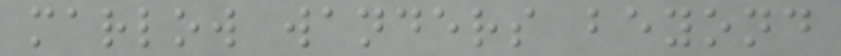marlow wanders beyond
